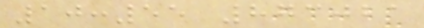10:55 873021
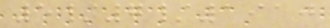5/7/1910
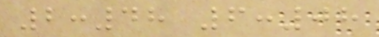2:48 6:08
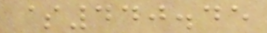$440.45
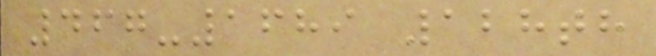467-1689 128th
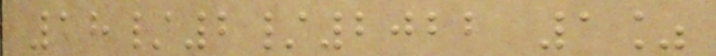18/2/2022 1%
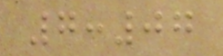7:07
